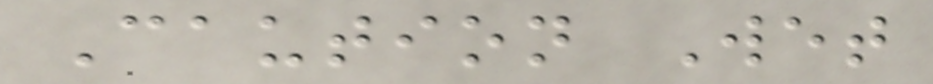Caution Wet
